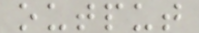output
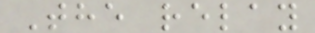The relay
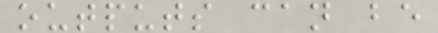outputs can be
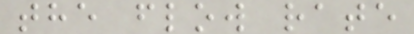the flow rate
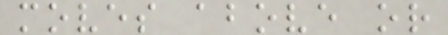moves above or
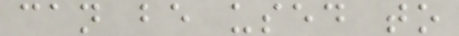can be used to
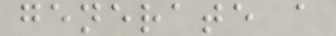generate a
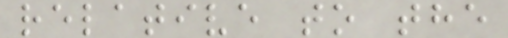relative to the
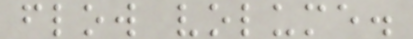flow volume.
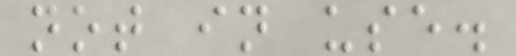not in use.
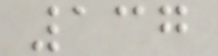137
